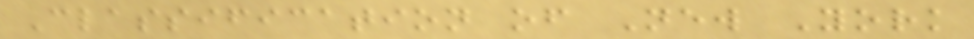Classification of New York
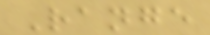Range
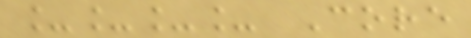____ Core
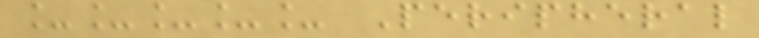_____ Peripheral
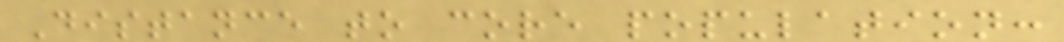Distance to core population:
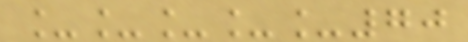_____70
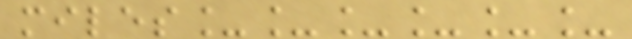miles______
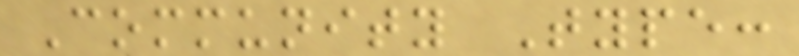Community Type:
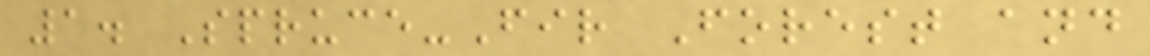1. Spruce-Fir Forest and
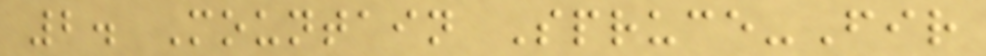2. Mountain Spruce-Fir
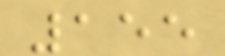155
